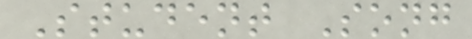Student Song
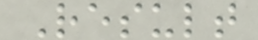Result
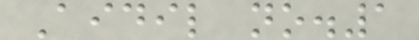Aidil no.1
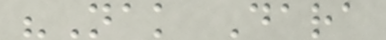"Nak Dara
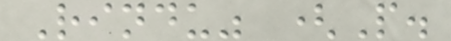Rindu" (P.
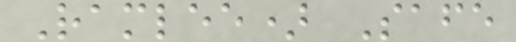Ramlee) Safe
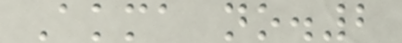Akma no.2
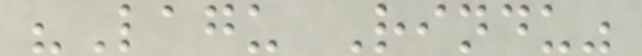"Lagu Rindu"
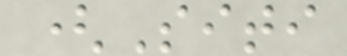(Siti
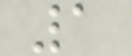1
